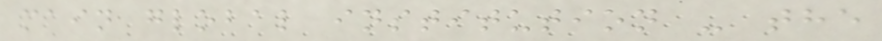main global institution - the
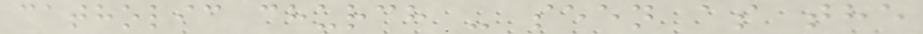catholic church - seen as the
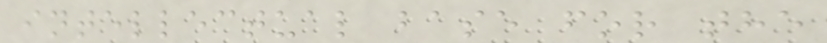intellectual base for the
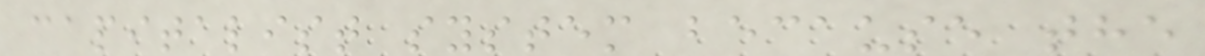capitalist system because the
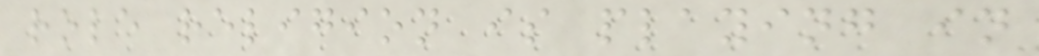role religion is playing in
